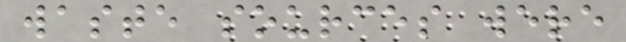waste sources were
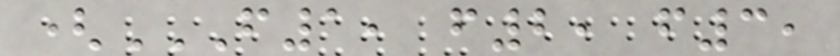(F1, F2, F3,
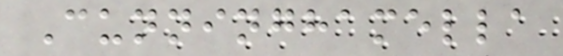Cunninghamella
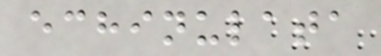echinulata
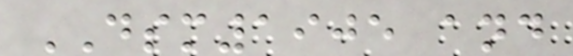DSM1905 and
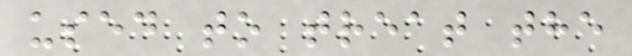used to treat the
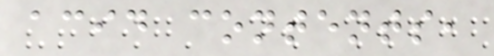acid contents,
